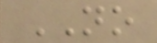NO
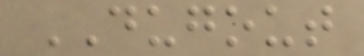DUGOUT
